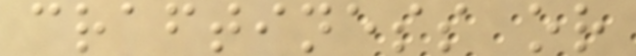craftiness or
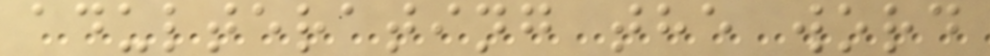adulterating the word
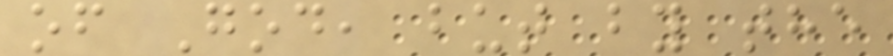of God, but by the
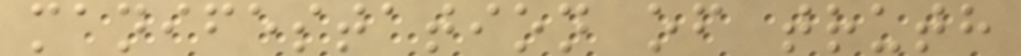manifestation of truth
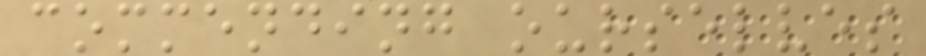commending ourselves
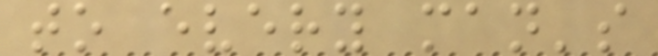to every man's
